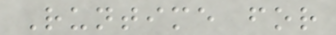Runtime for
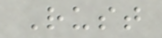Rust
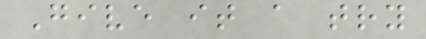Give it a try
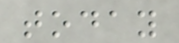today
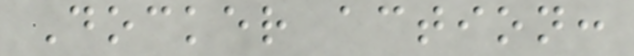Docker action:
